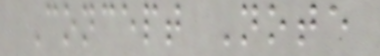Concept Note
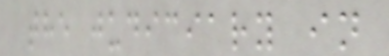the judiciary in
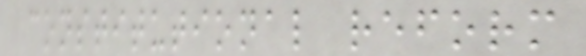constitutional reform
